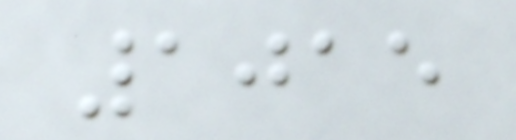1015
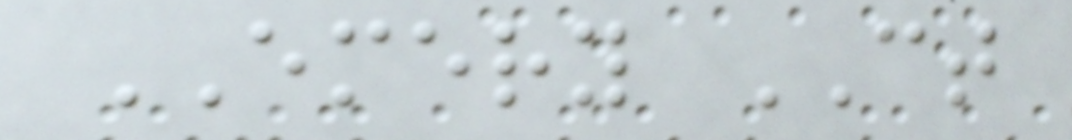EMERY CT
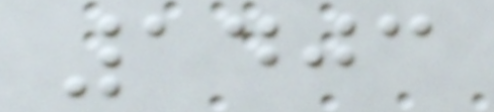1403
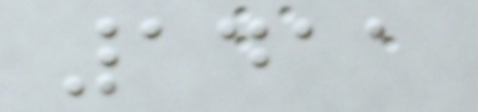1411
